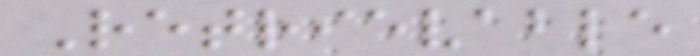Retrievable
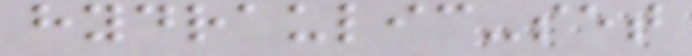hydraulic-set
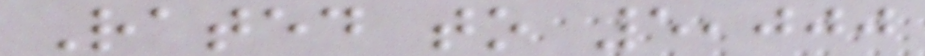Rated to 5,000
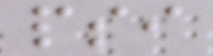psi
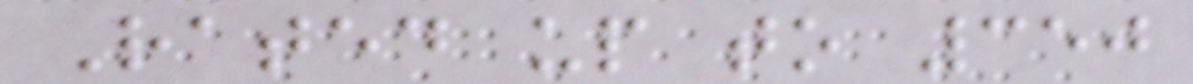Rated up to 350
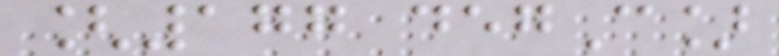[177 degC]
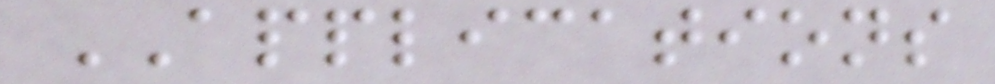APPLICATIONS
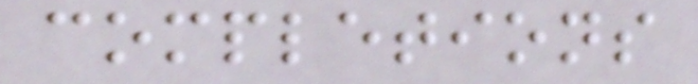completions
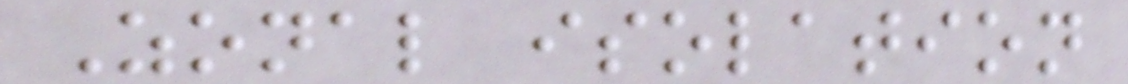Zonal isolation
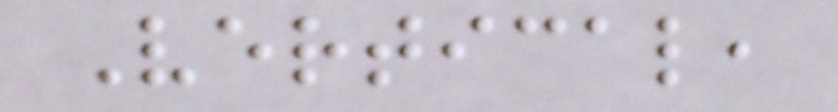Vertical,
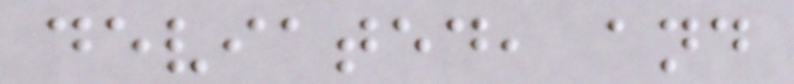deviated, and
